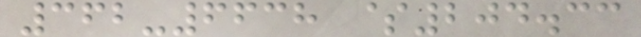362-6638 $204.33
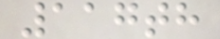117th
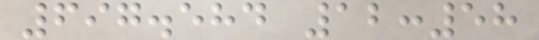697.584 12:58
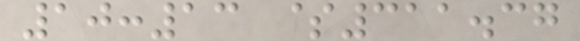10:13 $311.37
